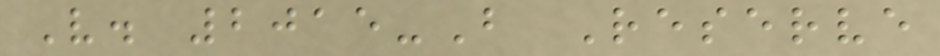V. 2015-B Reserve
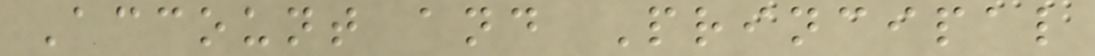Account and Principal
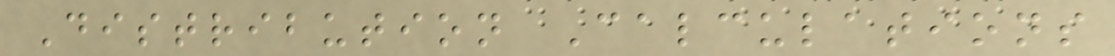Distribution Calculations
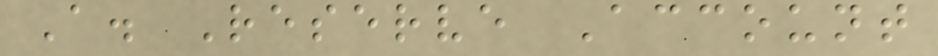A. Reserve Account
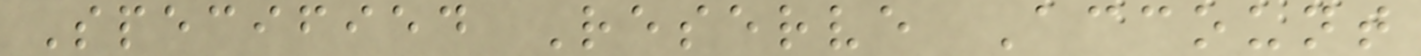Specified Reserve Account
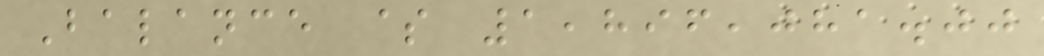Balance $ 1,896,081.00
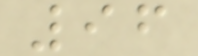96
